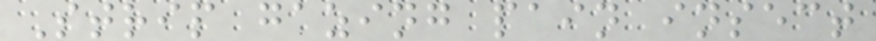Strip gazing pain insect
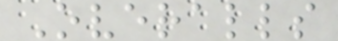Overalls
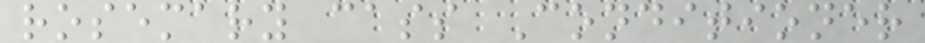rosemary cass Conditioner
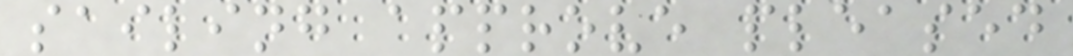sailing approve pleased
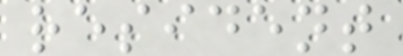resident
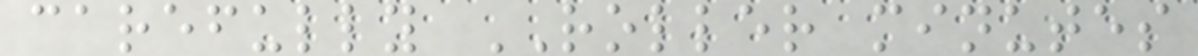carefully ROLLER minutes
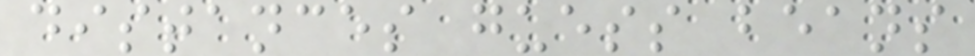distances guess beans
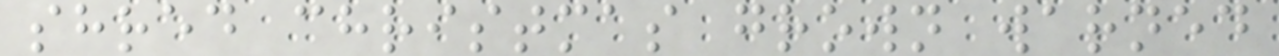shred christmas grown warned
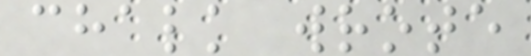chalk wrote
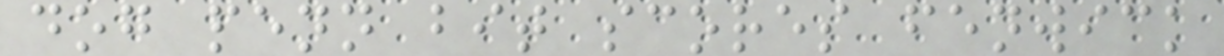dog penn bit scores fenwick
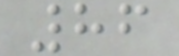86
